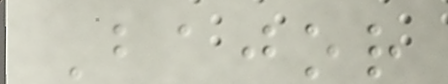Bajor
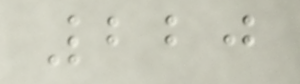220
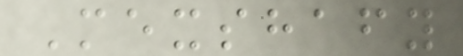Mexshafy
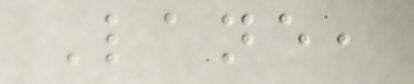Lane,
